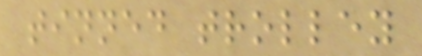tinned trolley
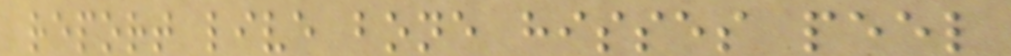report live bone hisses peel
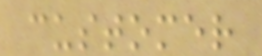customer
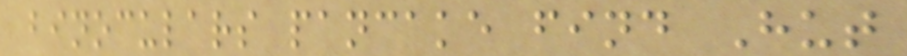binoculars pancake find Hut
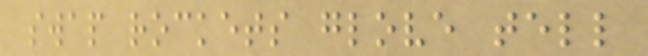swap rockets glove tell
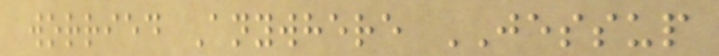worried Anywhere JESSUP
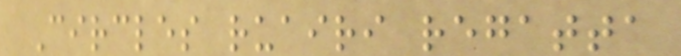Circles ruairi regatta
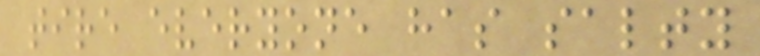tire everyone has salty
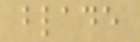blade
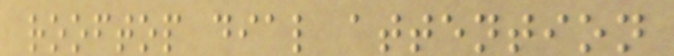rooftop dial attention
